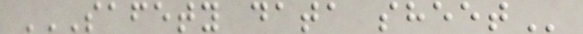SAFETY DATA SHEET
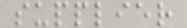supplier
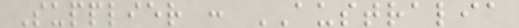Supplier : AUSTRALIA
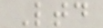Ltd
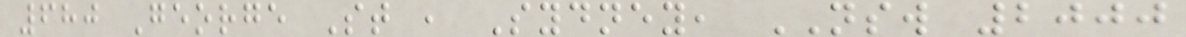680 George St , Sydney, NSW 2000
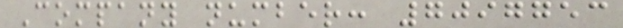Company number: 7097753
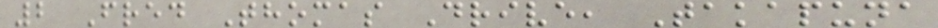2 Fred Thomas Drive, Takapuna
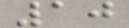10
